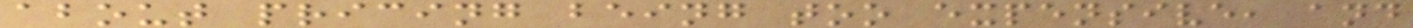about pricing being too expensive, and
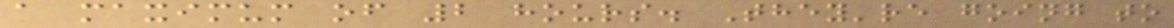a maximum of 2 hours. They're going to
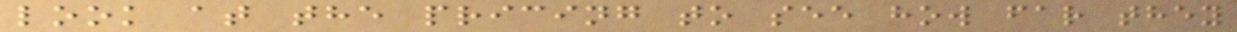look at the pricing to see how far they
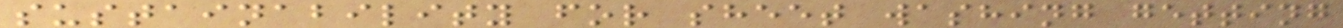sustainability for sheet washing getting
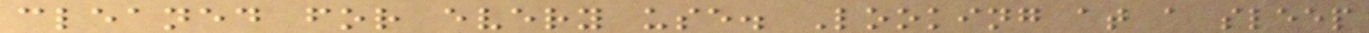cleaned for every use. Looking at a sleep
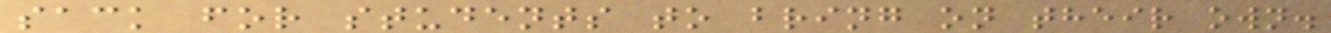sack for students to bring on their own.
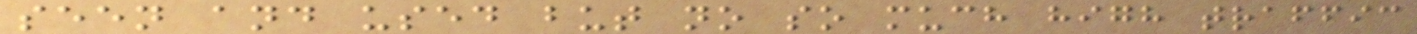seen and used but no so much high traffic
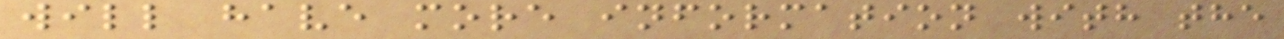will have more information with the
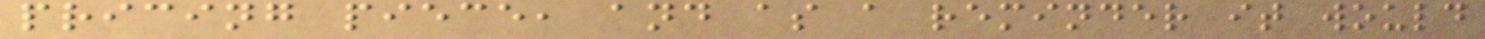pricing piece, and as a reminder it would
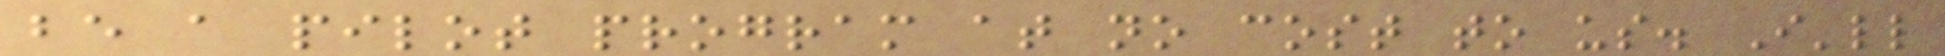be a pilot program at no cost to us. I'll
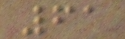61
